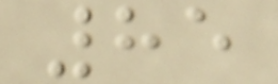85
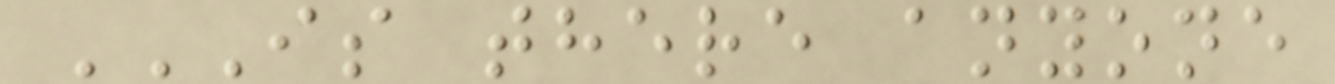IS THERE ANYONE
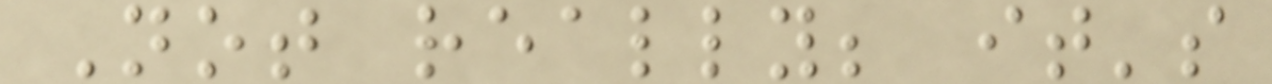Not really; it's
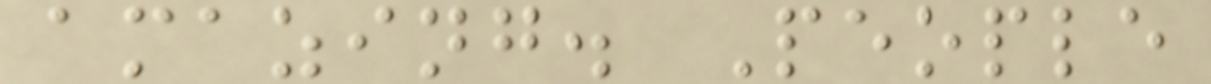amazing. People
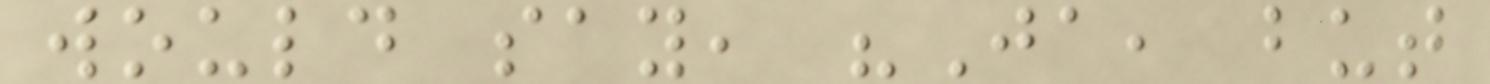would say, "Ja, but
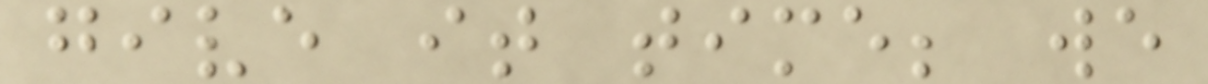give it time; we
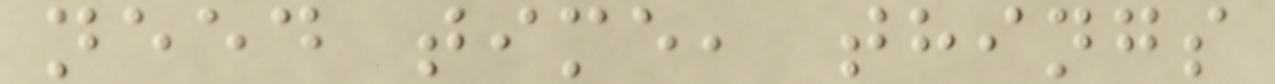need time, things
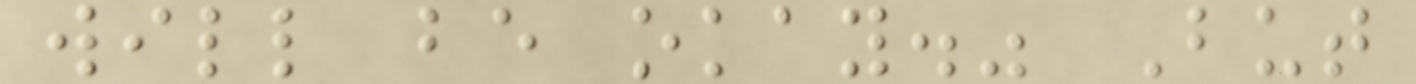will be okay." But
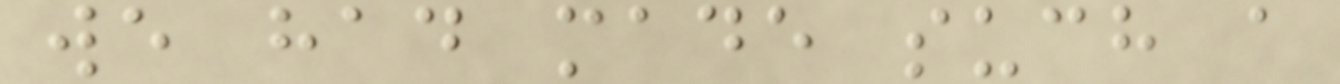we had made such a
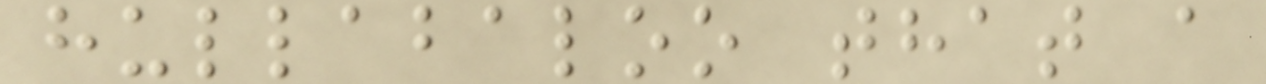hullabaloo that a
